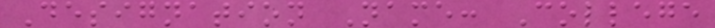Designation Name: College
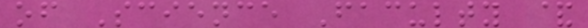of Science Faculty &
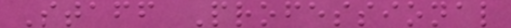Staff Professional
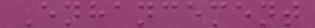Enhancement
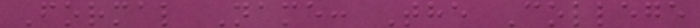Formal Name: The College
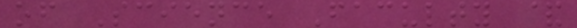of Science Faculty &
